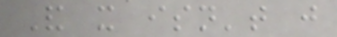And it isn't just
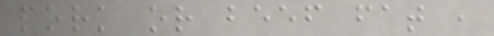pork or beef fat ,
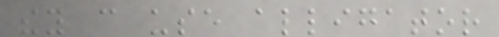they can use alligator
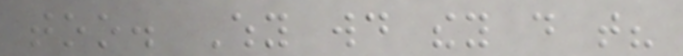too. Why would they do that?
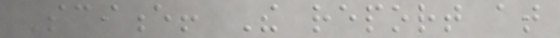Science! The report at
